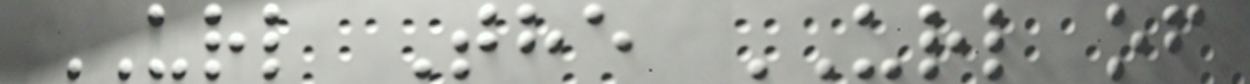URL The URL of
